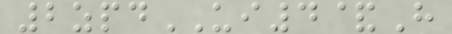2zpdUI4&H
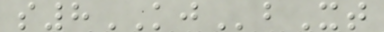s8KJbXt
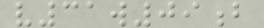v31w09b
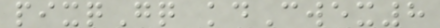pixqGq kdCwex8
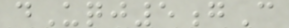dUqj5gC
